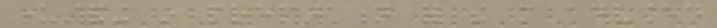understanding in preparation for the more advanced
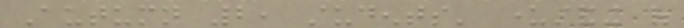Autumn 2, students' understanding of
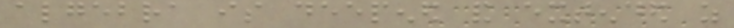algebra is deepened and extended as
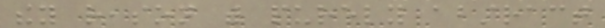they reason with purely abstract
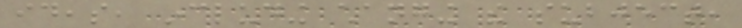ideas, including changing the subject,
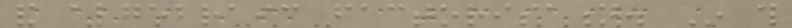and algebraic factorisation. In this
